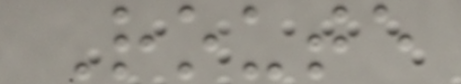Route
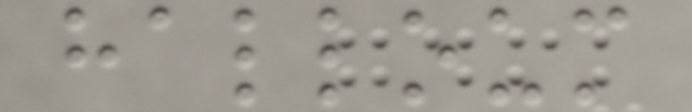halloum
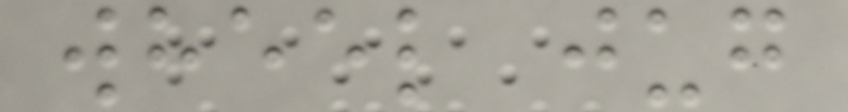wheel jug
